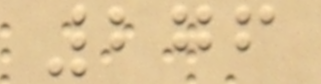276
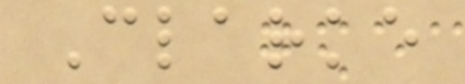Clarke
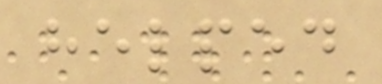helped
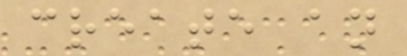create an
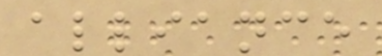alliance
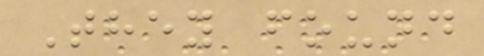They found
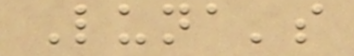Luna's
